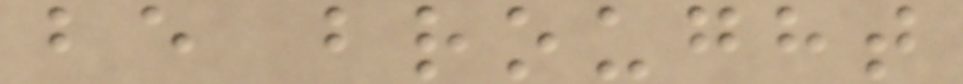be brought
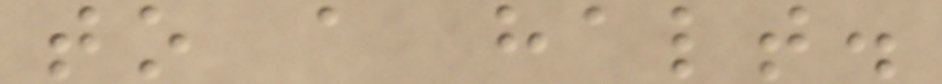to a halt.
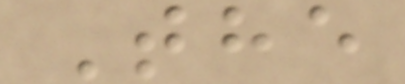The
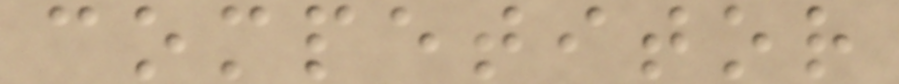competitor
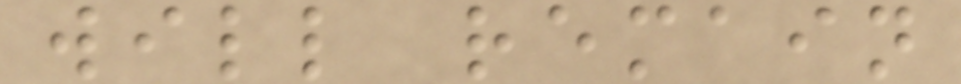will remain
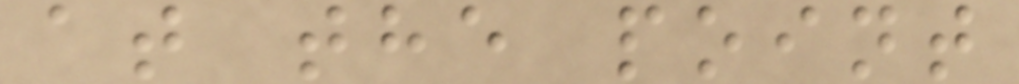at the point
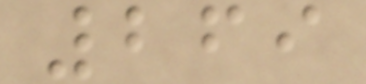269
